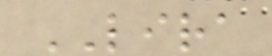LIRA
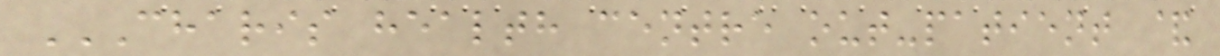CHARIS HEALTH CENTRE OUT-PATIENT &
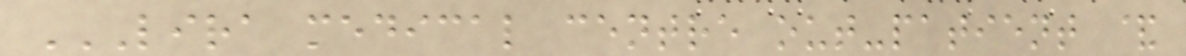LIRA MEDICAL CENTRE OUT-PATIENT &
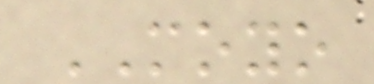MOYO
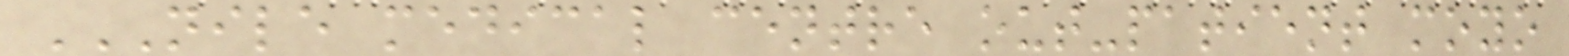NILE MEDICAL CENTRE OUT-PATIENT MOYO
